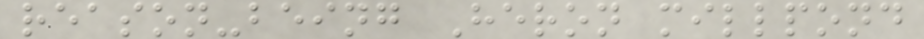reason-being Heron millpond
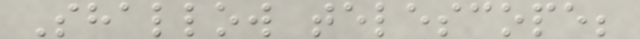Shallow telescope;
